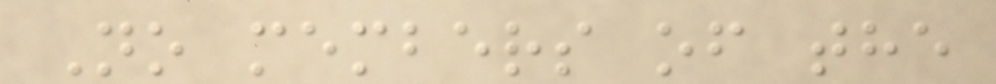No members of the
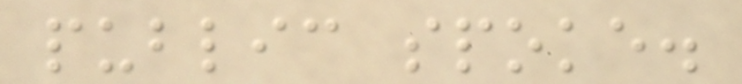public spoke.
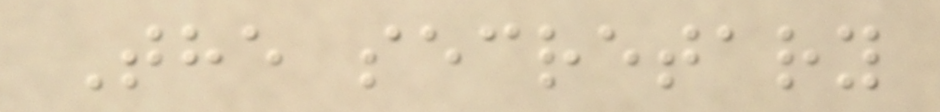The secretary
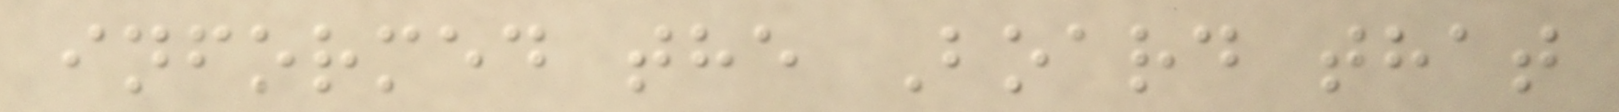informed the Board that
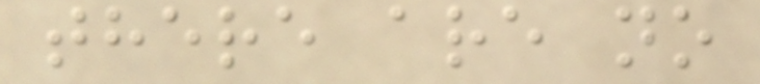there are no
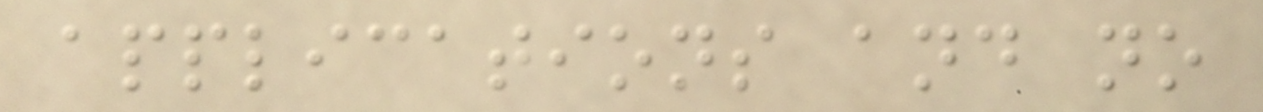applications and no
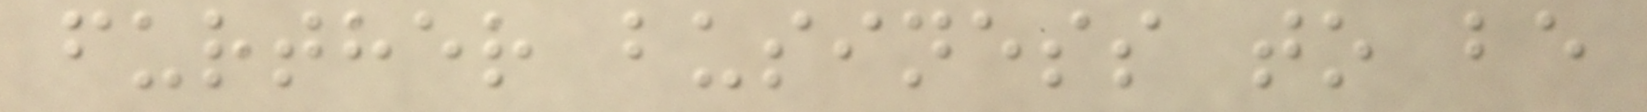further business to be
